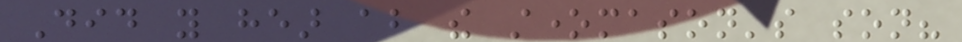Did you hear about the stonemason's son?
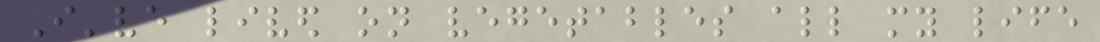I've lived on vegetables all my life
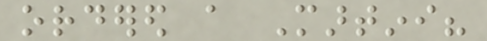ordered a Martini?
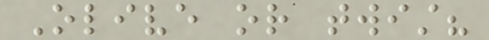Olive or twist?
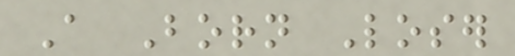A Born Loser
